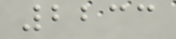2233
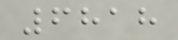6818
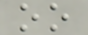oo
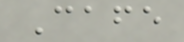Cafe
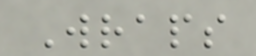Wraps
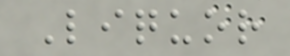Liquor
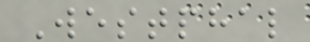Westphal
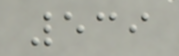539
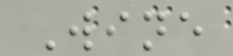Wine
